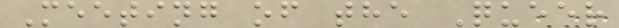Meeting of the Queer
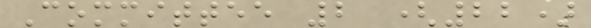Committee 2 (22)
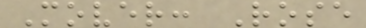Mover: Rose
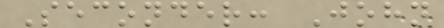Seconder: John
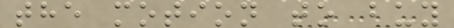the motion to buy
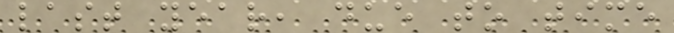last year, due to time
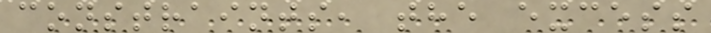constraints, the excess
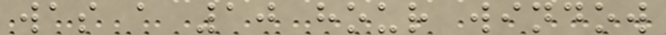was a 10 hour window
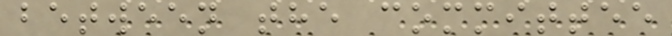between the committee
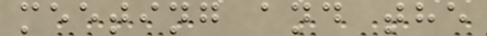meeting and the
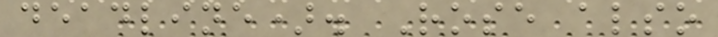deadline). Rose also
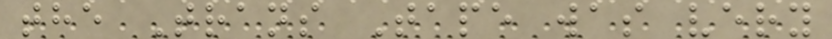the Trans Tape was very
